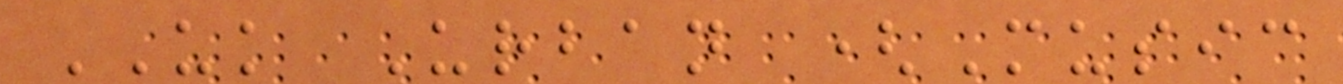UK Urban (Music
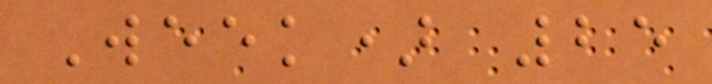Week) 25
